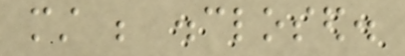must be disclosed.
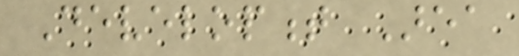Development Area
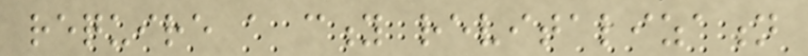require a city revitalization
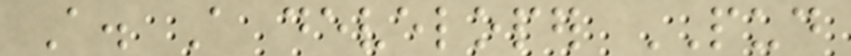A. A developer PUD
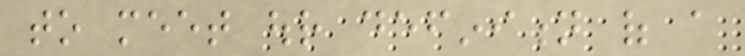to meet our definition of a
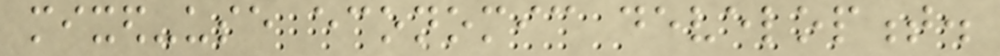mixed-use economic development.
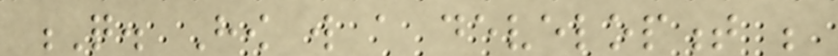Q. How will a development be
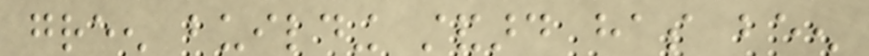green building standard has been
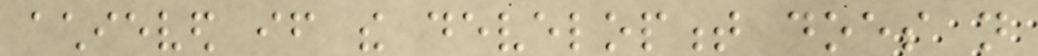achieved if the development does not
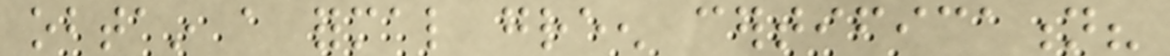obtain a formal green certification?
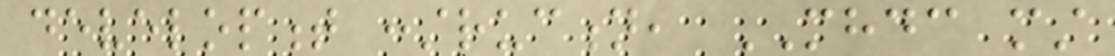development construction, MHDC must
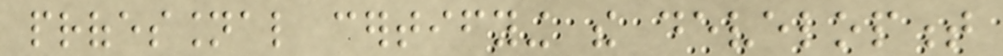professional certifying the development
